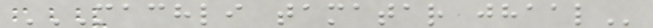MACHLI TAMATAR JHAAL
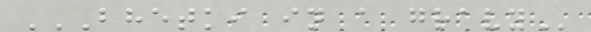BHETKI IN A GRAVY
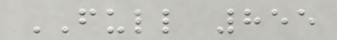FULL 855
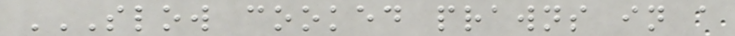SLOW COOKED PRAWNS IN A
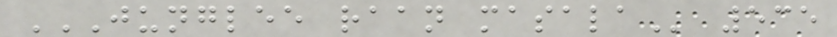JUNGLEE RAAN MASALA 535
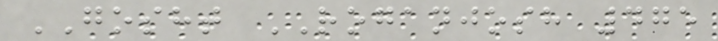GOSHT ROGANJOSH 475
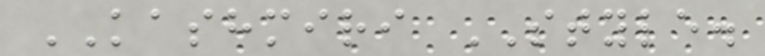KASHMIRI STYLE.
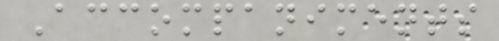Accompaniments
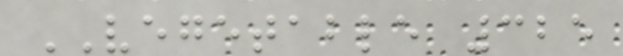VEGETABLE 325
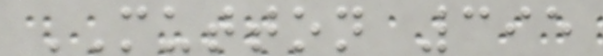MUTTON 395
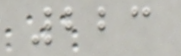223
